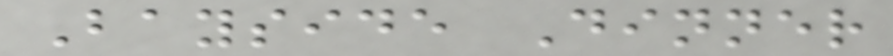Bayside Dinner
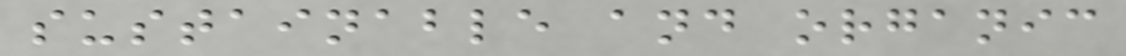sustainable and organic
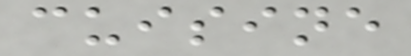cuisine
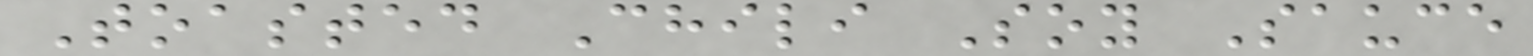Toasted Chili Soy Sauce
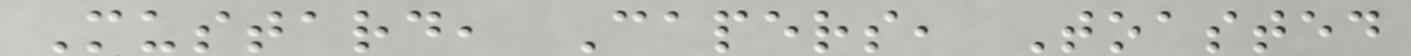Mustard, Capers, Toasted
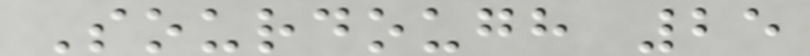Sourdough 25
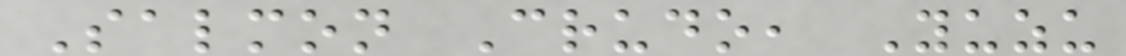Salmon Crudo, Yuzu
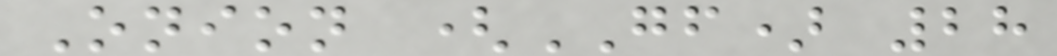Onion (GF) 28
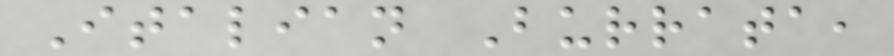Italian Burrata,
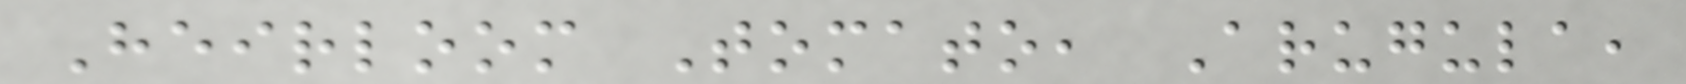Heirloom Tomato, Arugula,
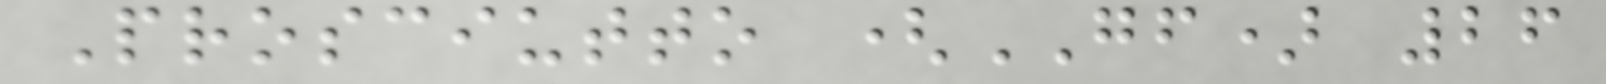Prosciutto (GF) 26
